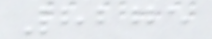8275
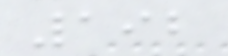192
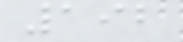192
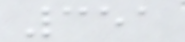351
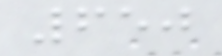650
